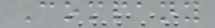Company
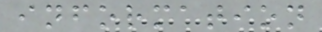information
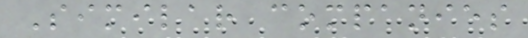Similar companies
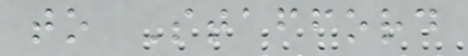to Stafford
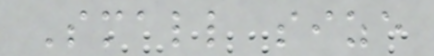Small size
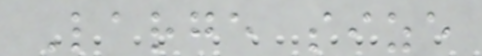Large size
